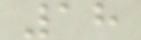18
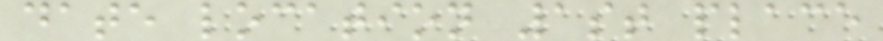date location 1st place
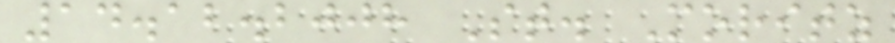14.12.2008 St. Moritz
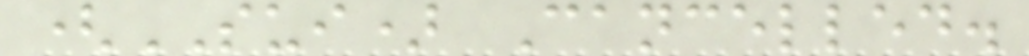(SUI) Cancelled.
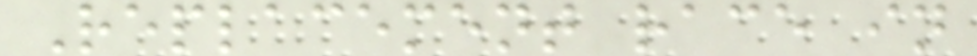Replacement race in
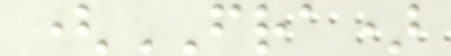(FRA)
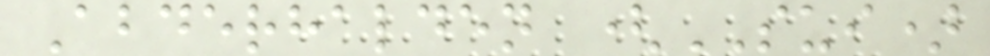Abderhalden (SUI)
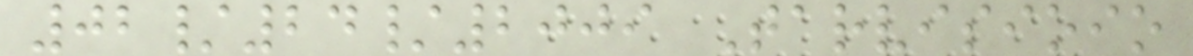02/24/2009 Tarvisioio
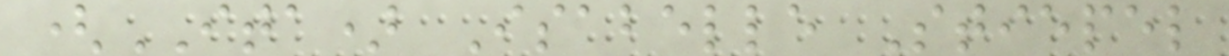(ITA) Isabelle Stiepel
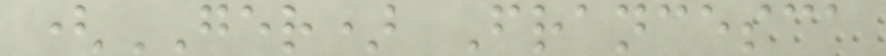(GER) Francesca
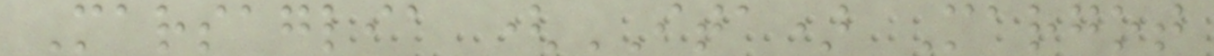Marsaglia (ITA) Margot
